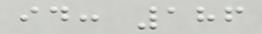id: 186
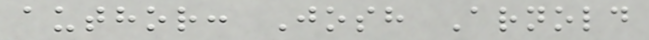author: Josh Arnold
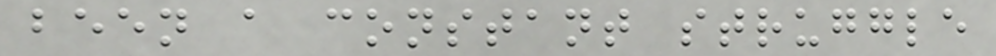been a constant struggle
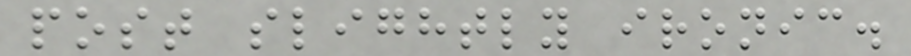post slightly ironic.
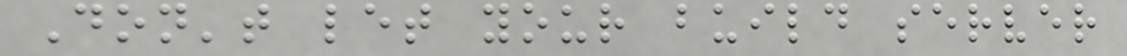Don't let your build server
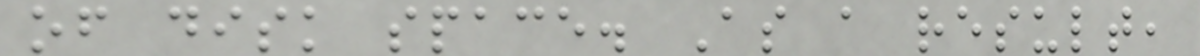of disk space. As a result,
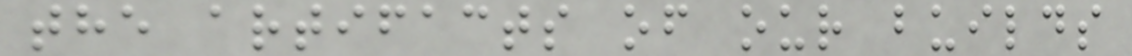the artifacts of our builds
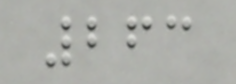263
